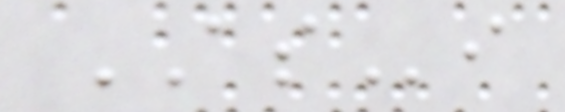ASi
